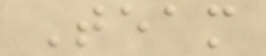Team
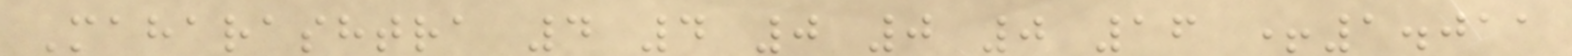Maharashtra 4 4 0 0 0 16 +1.011
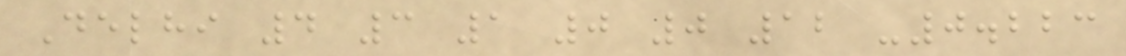Delhi 4 3 1 0 0 12 -0.223
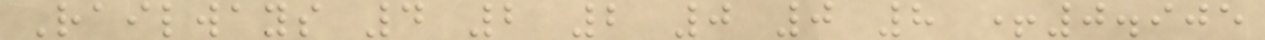Railways 4 2 2 0 0 8 +0.905
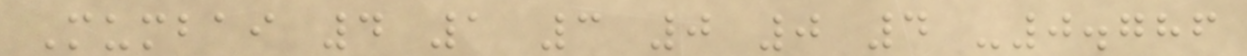Mumbai 4 1 3 0 0 4 -0.786
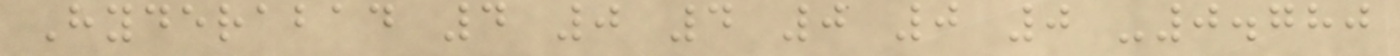Hyderabad 4 0 4 0 0 0 -0.780
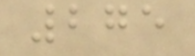275
